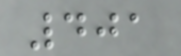401
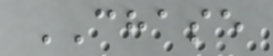CHASE
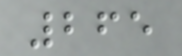265
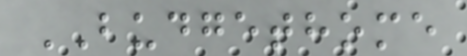BUDGETHOME
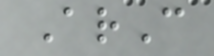ArC
